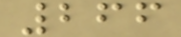266
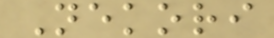Nekori
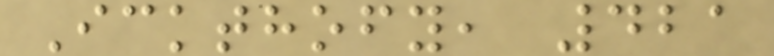Ickthofy, 421
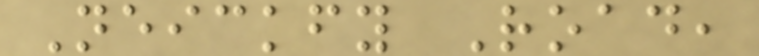Neickfy Road,
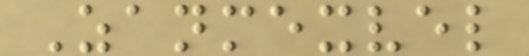Zanmexvel
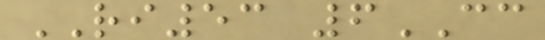RI53 6CC
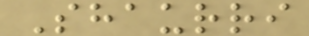Shaurri
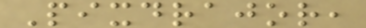Pixdrajor,
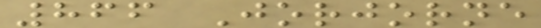866 Jorjorne
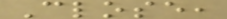Close,
